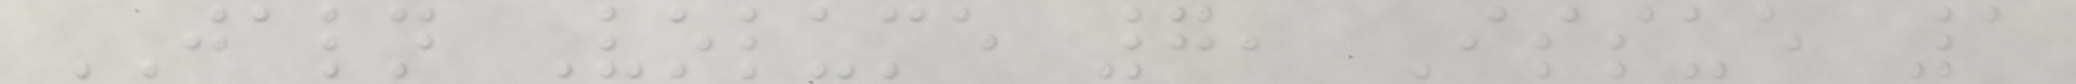JALN Volume 7, Issue 1
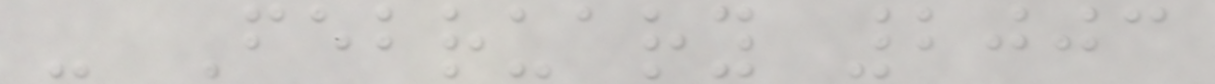- February 2003
